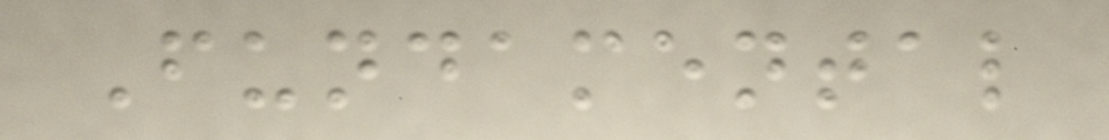Fundamental
